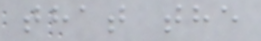that the
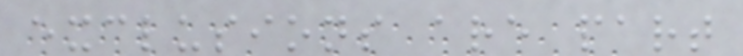exclusions are part
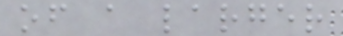of a larger
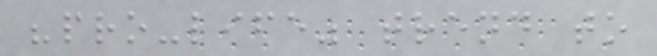"pro-life" trend to
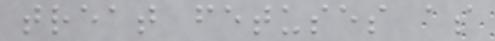treat fetuses as
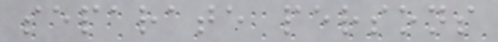separate persons
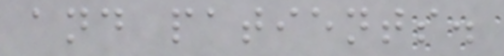and patients.
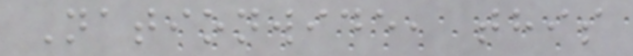Nationwide, this
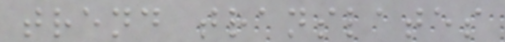trend translates
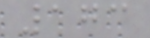173
